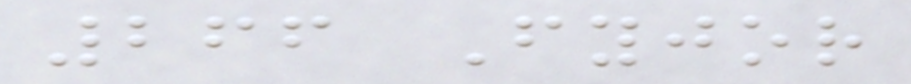266 Fyjor
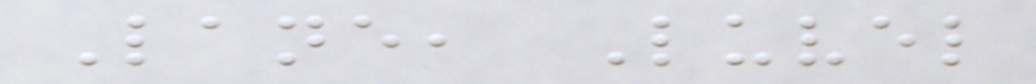Lane, Luvel
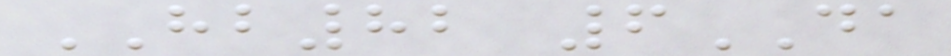HB82 6DA
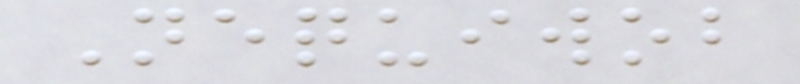Nequiwob
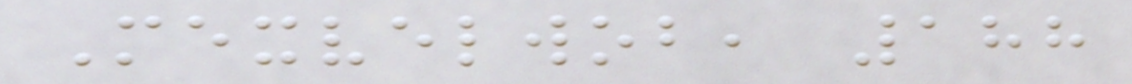Mexvelwob, 188
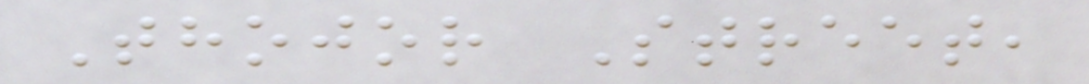Thojor Street,
